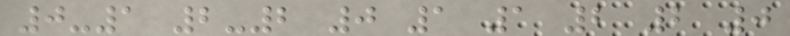0-1 2-2 0 1 1 2 2 0
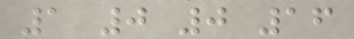1 0 0 16
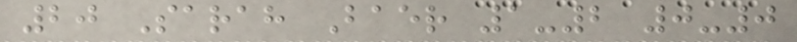20 Sarah Baer 1-2 0-0
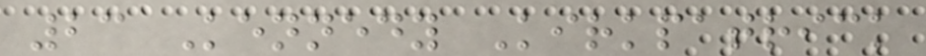23 Kennedy Kirkpatrick
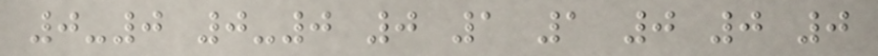0-0 0-0 0 1 1 0 0 0
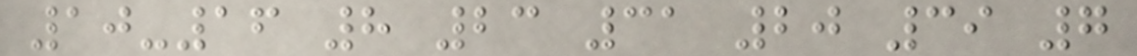10-16 8 23 31 20 39 7
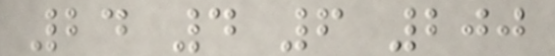24 4 6 200
